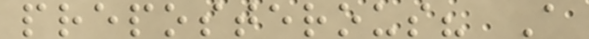preposterous? A
